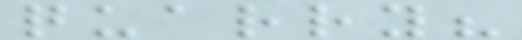quarry?
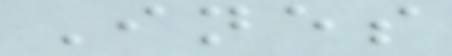Ines
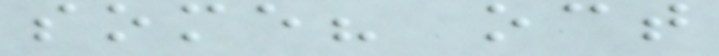some? oct
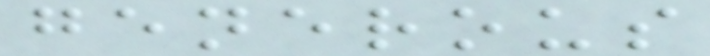generous
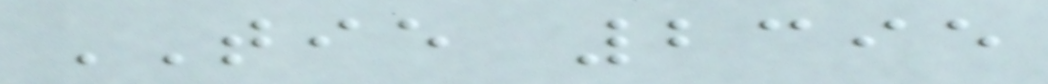TIE 2395
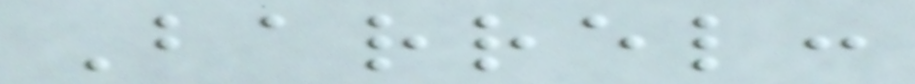Barrel:
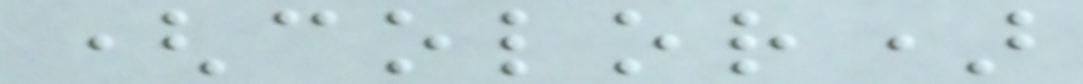(color)
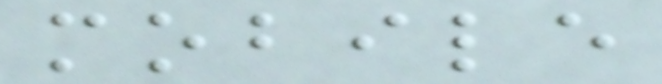mobile
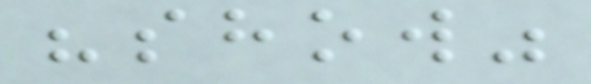"show"
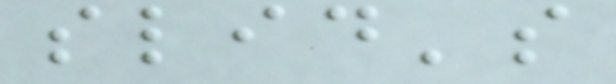slid's
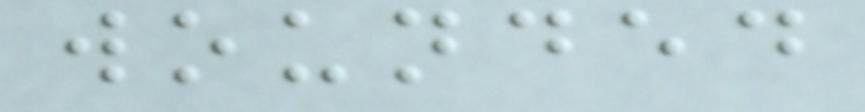wounded
